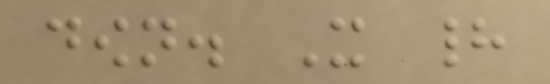down. It had
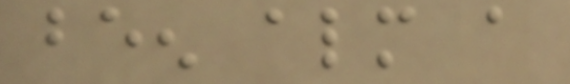been almost a
